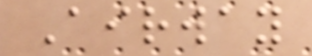Airway
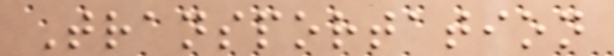Transportation
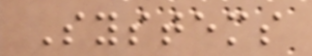Systems
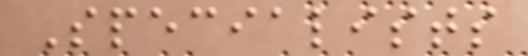Specialists
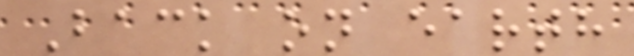Back on earth
